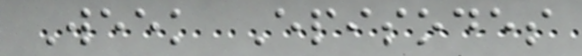Week Episodes
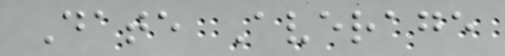Date Average
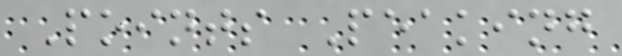Points Peaking
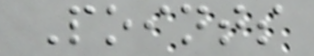Points
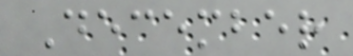December
